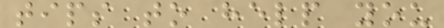tips to help you
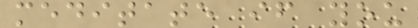meditate if you
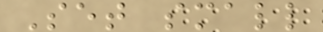Set small
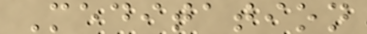Meditation
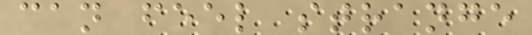can feel strange
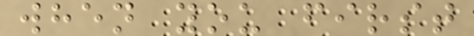when you first
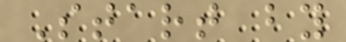Start by
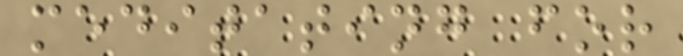meditating for
